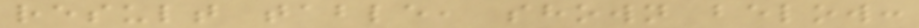result table, shown below:
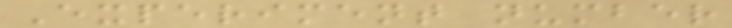Experiment number
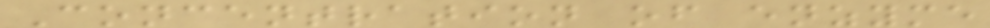Concentration of enzyme
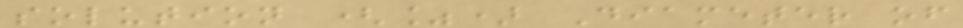solution (%) Diameter of
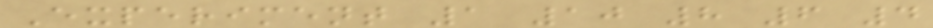Experiment 1 10 8 6 4
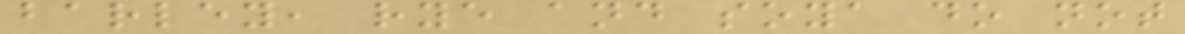barley, rye and soya do not
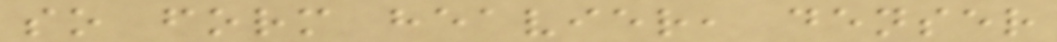so form heavier, denser
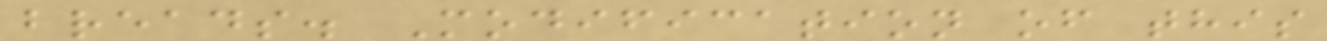breads. Modification of this
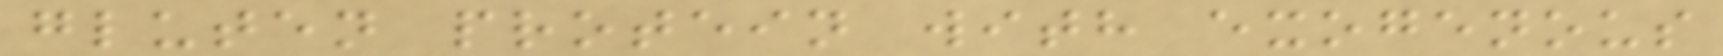gluten protein with exogenous
